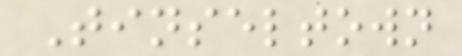Tinseltown
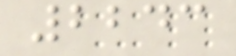2243
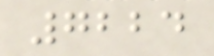7224
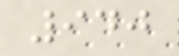940
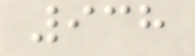938
